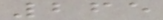265
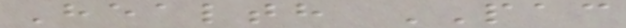Health PAC
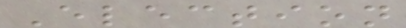Election
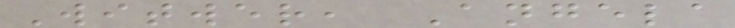Witwer, Angela
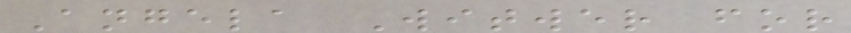Angela Witwer for
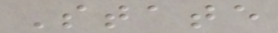State
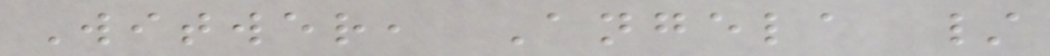Witwer, Angela /
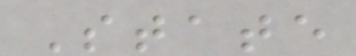State
